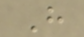H
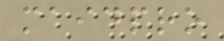maidpro
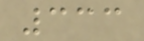333
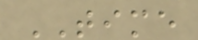TIME
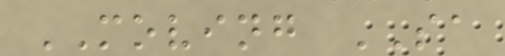MOVING SA
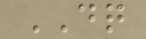DQ
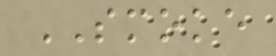SMOKE
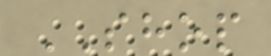SHOP
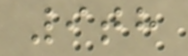9th
